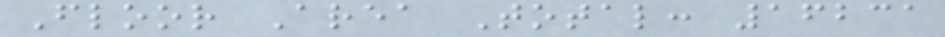Floor Area Total: 16231
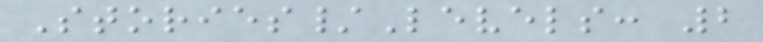Stories/Levels: 2
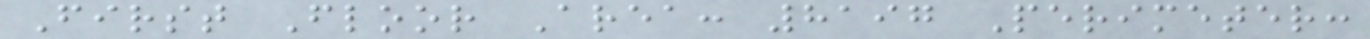First Floor Area: 8197 Perimeter:
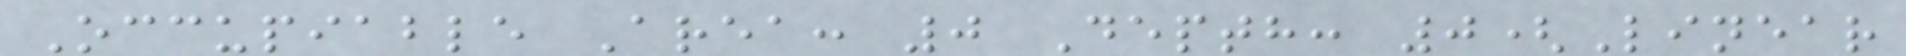Occupiable Area: 0 Depth: 0(Linear
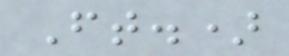Ft.)
